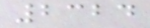2324
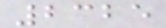2325
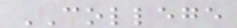COLLEGE
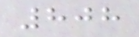808
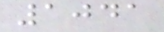1041
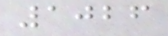1026
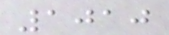1010
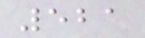521
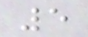5
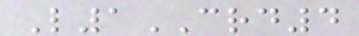L1CRD4
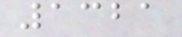1321
